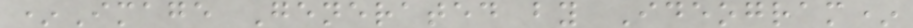*Image Generated by Ideogram*
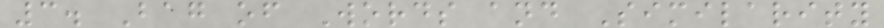3. Bag of Words and Similarity
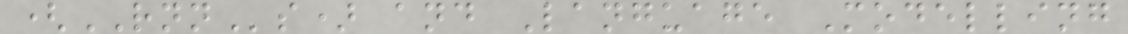(RNNs) and Language Modelling
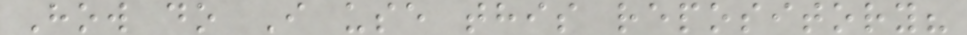How do I use this repository?
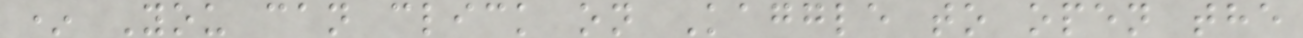* You can click on Kaggle to open the
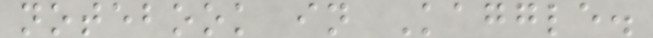notebook in Kaggle.
